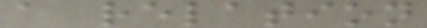a relation
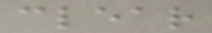clear
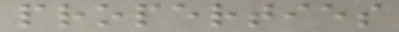properties
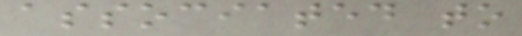associated to
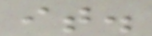it.
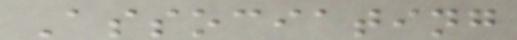Associating
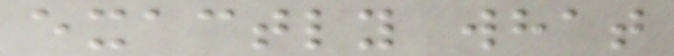exactly what
